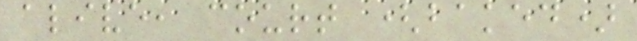alive, court (baked)
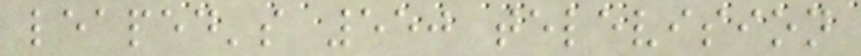leaped's 550 television
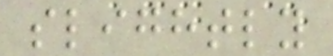slightly
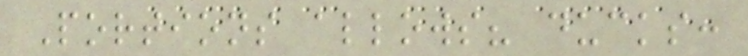Portions allows? ducks:
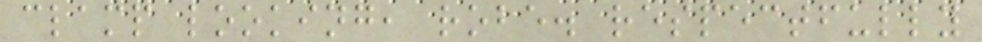clamp looking, robe. respectfully
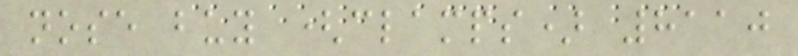nose buy (clamps) 8110
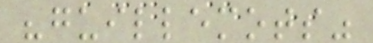"guillemots"
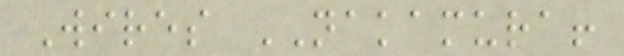Wires NAKAMURA!
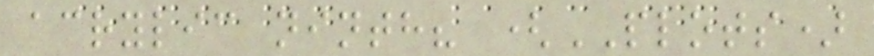acrylic ninth? (PLOTS)
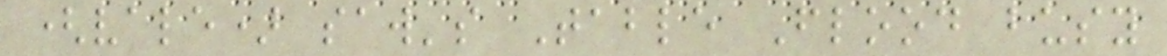(vale) saw's Table Flood busy
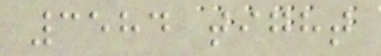3584 tight
